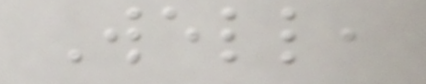Well,
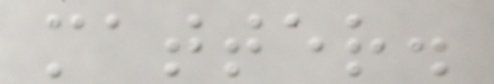matter.
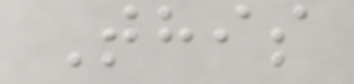This
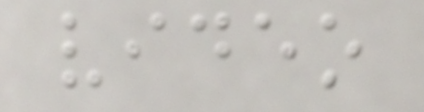video
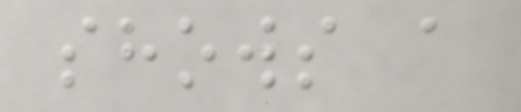shows a
